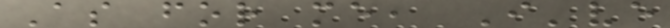As for me, I've
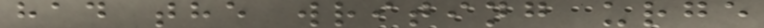had the writing urge
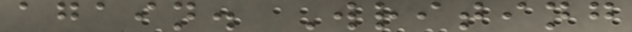again. Writing
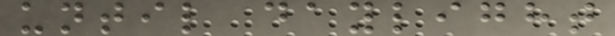until daylight
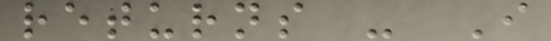returns - I
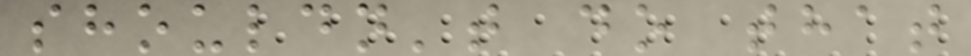shouldn't do that
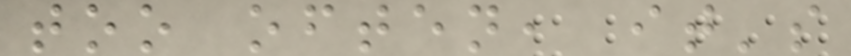too often, it's
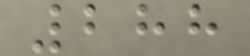288
